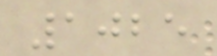1025
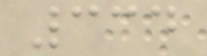334
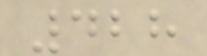428
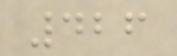426
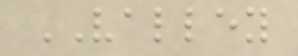VALLEY
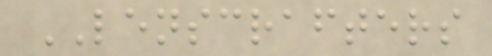LENSCRAFTERS
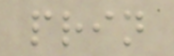prin
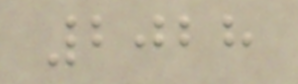2028
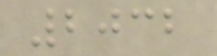2032
